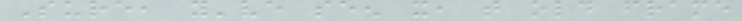Sure, you've seen it, that old frame
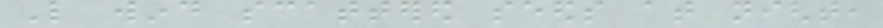Like wind scattered seeds at night,
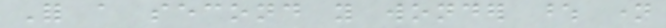For a second you wonder whose name
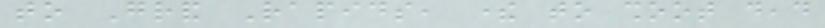to Grand Rapids, there to shoot dead
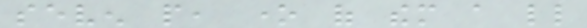seven people, one of them a little
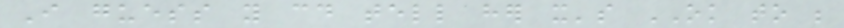I guess you could tell her it's OK to be
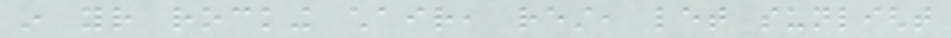in your rocking chair, rest, let sunlight
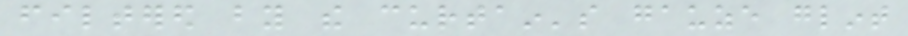filtered by the curtain's gauze glint
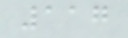117
